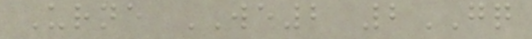Urne WE2 2GQ
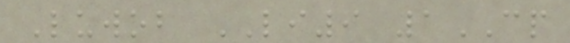Luwob LI9 1CP
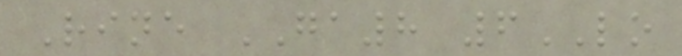Rine GA8 6LO
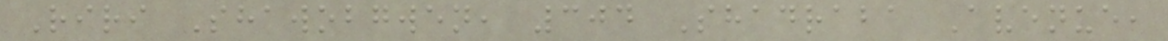Riri Shawobgwen, 304 Shadraba Avenue,
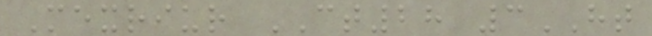Mexriur CT28 3HT
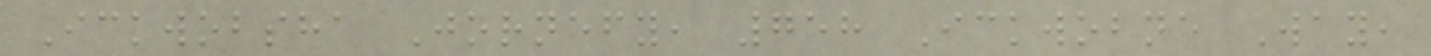Ickwobsha Jornefy, 758 Ickwobne Way,
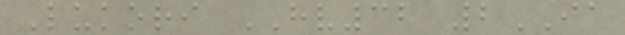Lukori HV32 2IA
